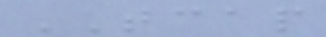TCAP
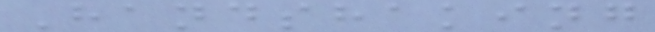Handshaking
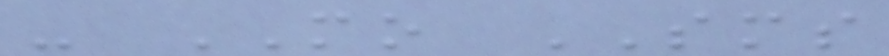- MO SMS
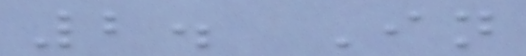2. In
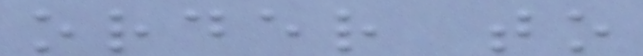order to
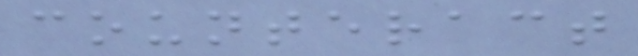counteract
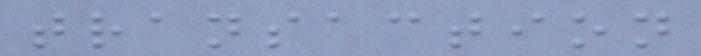transaction
